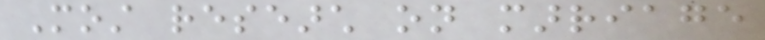Most research on marriage
